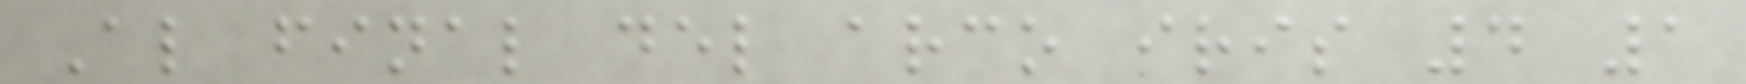Al final del arco iris 4 1
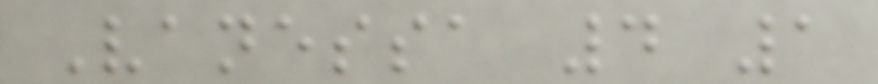Vanessa 4 1
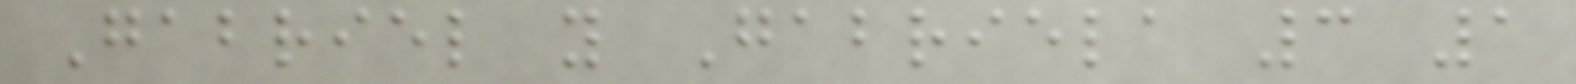Gabriel y Gabriela 3 1
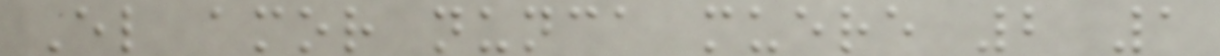El amor nunca muere 2 1
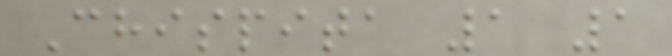Chispita 1 1
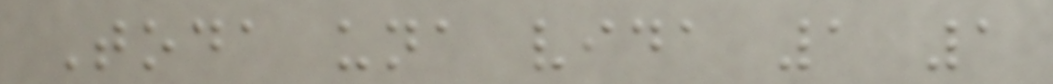Toda una vida 1 1
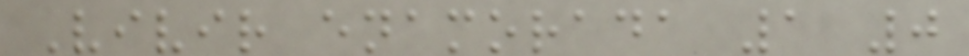Vivir enamorada 1 0
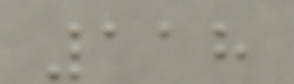118
